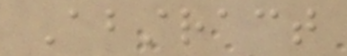Abstract
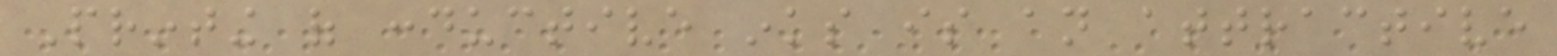Printing of conductive inks is an attractive
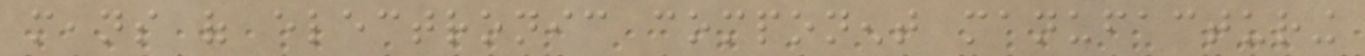means of electronic component manufacturing
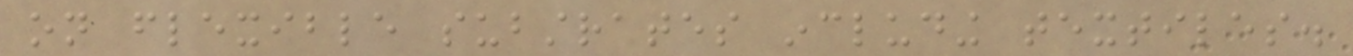on flexible substrates including textiles.
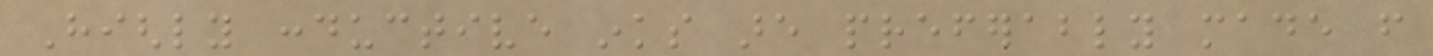Highly conductive inks are preferably made from
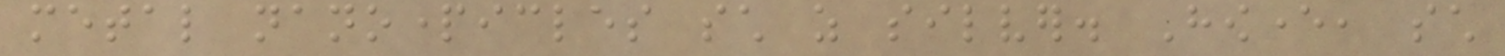metal nanoparticles such as silver. However, such
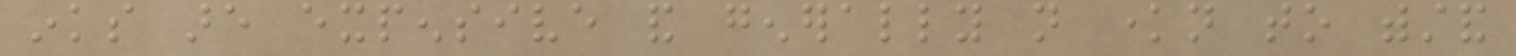inks are expensive and generally not known to withstand
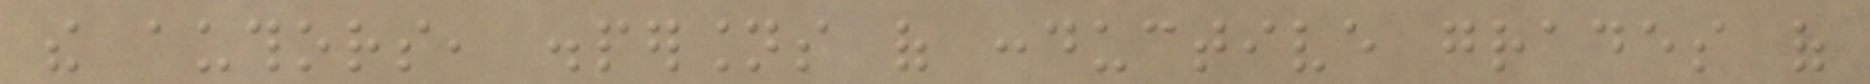the authors, dispersions of conductive grades of
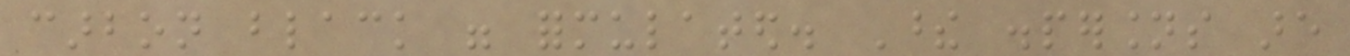carbon black were formulated. These dispersions are
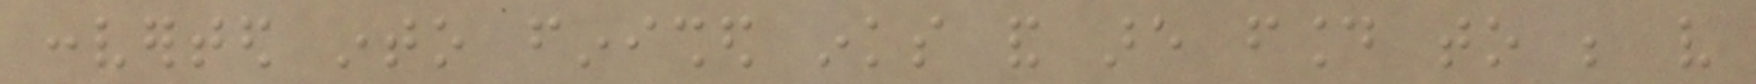converted into finished inks and are found to be very
